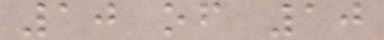10 of 10
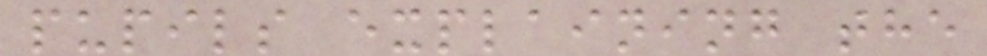pupils explaining the
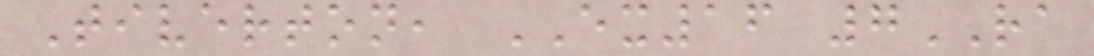Tiverton, EX16 7RA
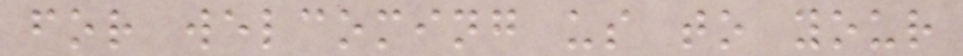for welcoming us to your
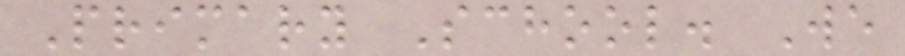Primary School. We
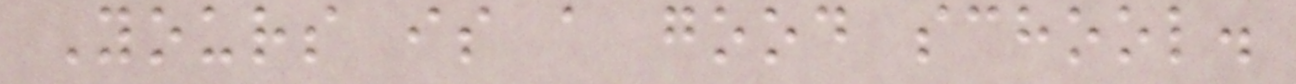Yours is a good school.
